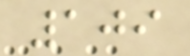109
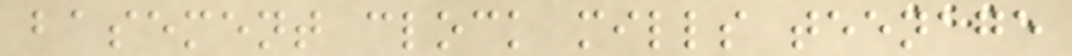basement clock mills teenage
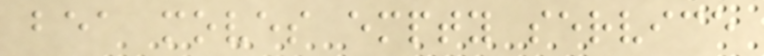bea moves empty service
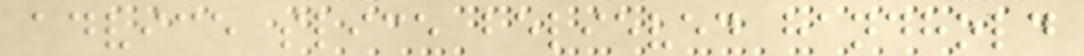advice slice believed handhold
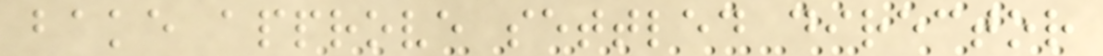bake approve settled director
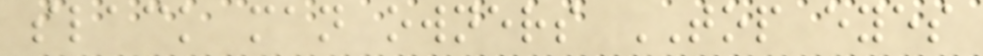slack man owners TOP eyes
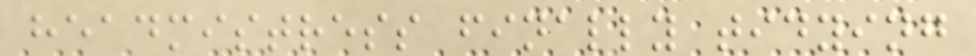headmistress finally tidying
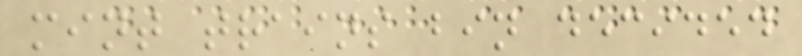mint trains bin decided
